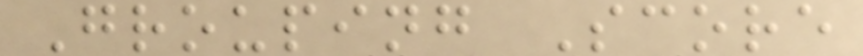Grouping Score
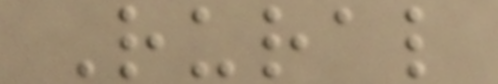Rural
